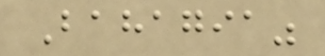Bahagia"
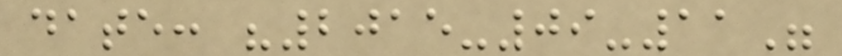date: "2015-09-11"
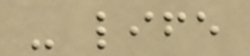- life
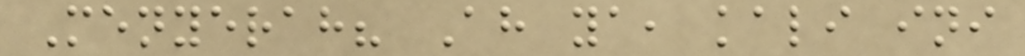Menyerah? Ah ya, kali ini
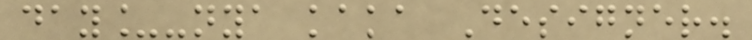day_-nya kaka Designer.
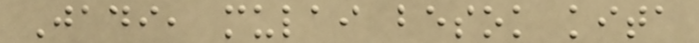Jadi, mulai besok kita
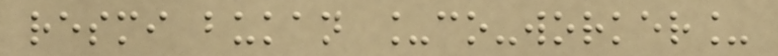resmi bukan _co-worker_
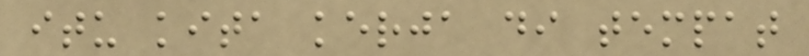itu kita kerja di tempat
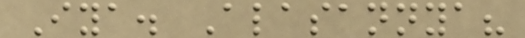Iya. Alasannya?
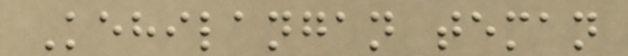Kehilangan teman
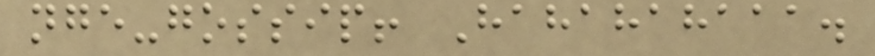nge-gossip! Hahahahaaa.
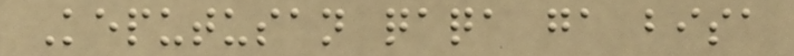Keputusan qaqa ga bisa
